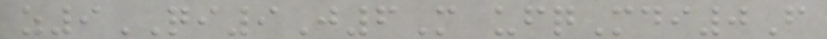z9QI9J6M ufqMdi0F
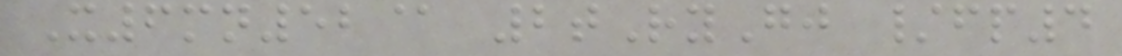X6mn52@ 2tRyGj /fp4
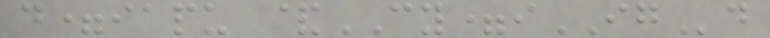d=iapu &CY=iIGd
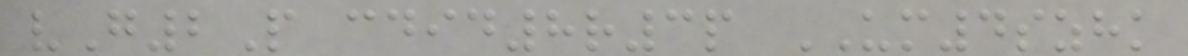vG2P cdid8r3p UM4szhk
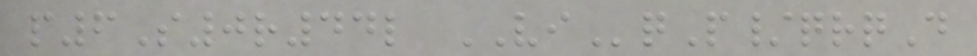p6S0r44l VIqP/qrqD
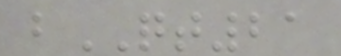bQT21
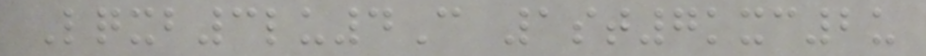Lqxb3lu4C 1st7kxc2u
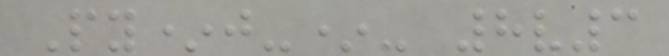Py*j-*- 8v3
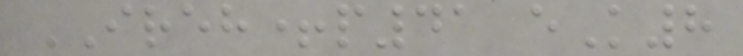IREH+p41 eK8
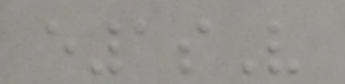e1sV
